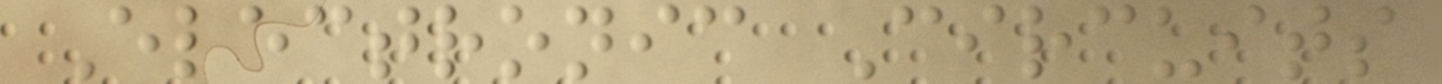Electronic Circuits
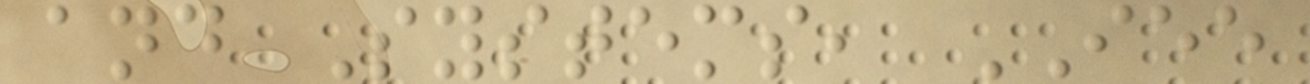and Systems, IEE
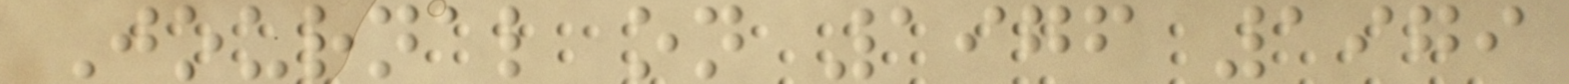Journal on 1976 1979
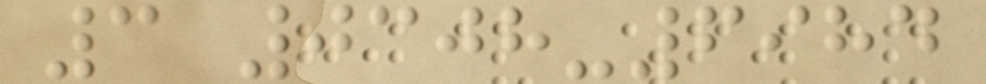3 0308-6984
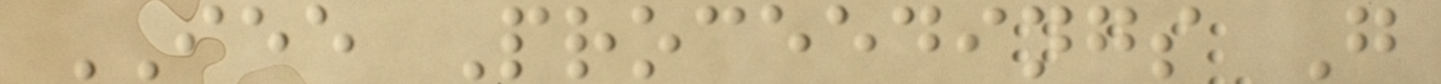IEE Proceedings G
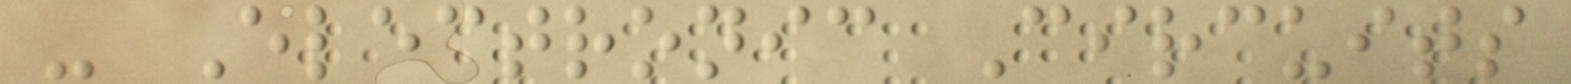- Electronic Circuits
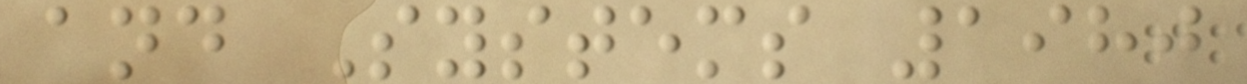and Systems 1980
